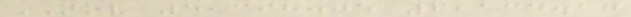NOV 5,398.05 6,134.17
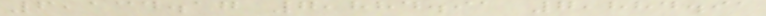6,134.17 7,884.91 7,884.91
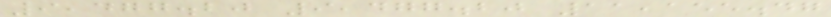9,477.20 9,477.20 11,155.47
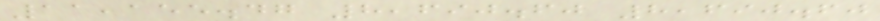11,155.47 8,690.60 8,690.60
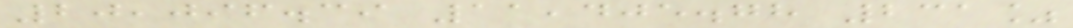20,096.39 11,405.78 231%
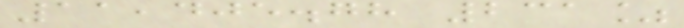11,405.78 231%
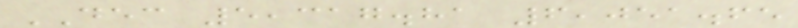DEC 5,317.81 6,051.65
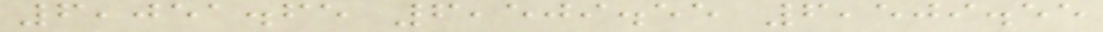6,051.65 6,509.55 6,509.55
